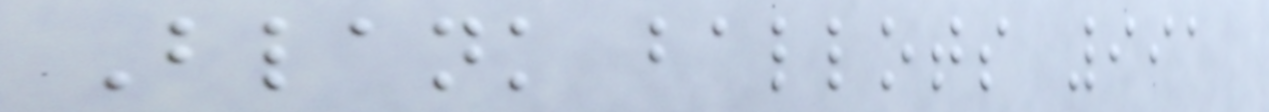Blank ballots 991
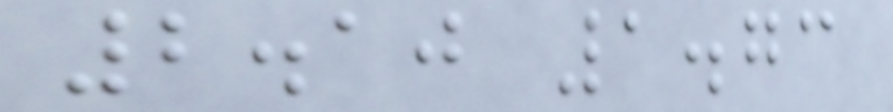2.10 1.73
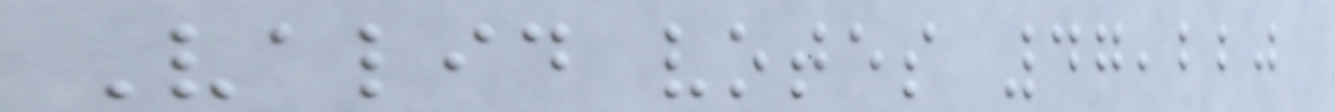Valid votes 47,220
